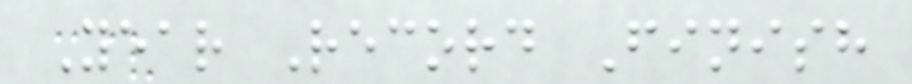Year Record Finish
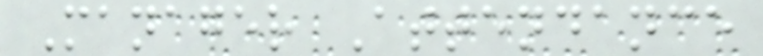Manager Attendance
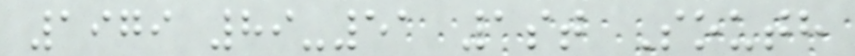1979 89-51 1st South
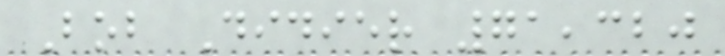Bob Didier 71,320
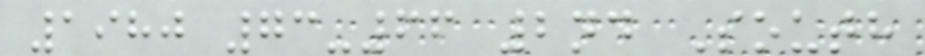1980 73-66 2nd South
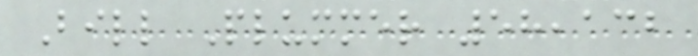Bill Plummer 58,132
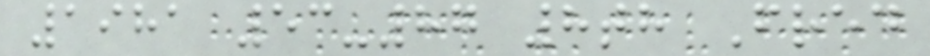1981 53-87 8th Fred
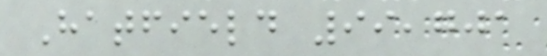Hatfield 99,701
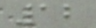12
